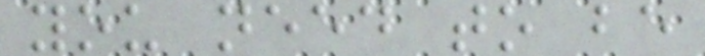you need to be
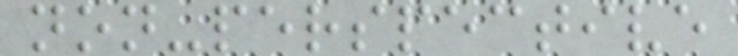non-perspective
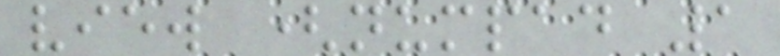view (numpad 1
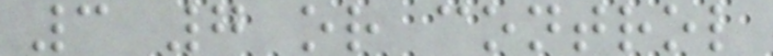3 7 or control
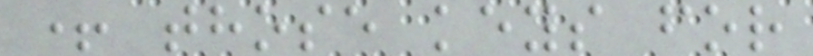+ those keys for
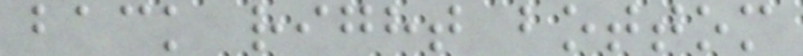back right bottom
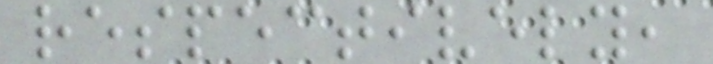respectively,
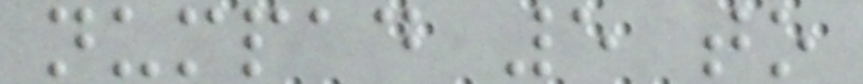numpad 5 to
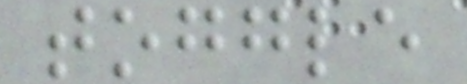toggle
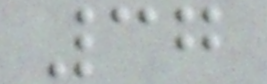37
